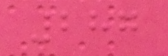287
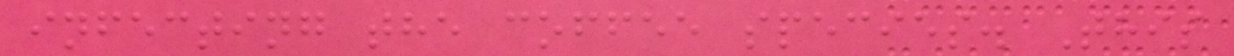infecting the coffee species. This
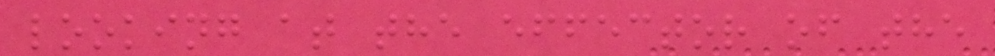looking at the effector of the
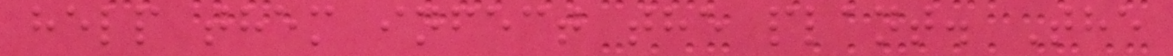help them infect the plant. The
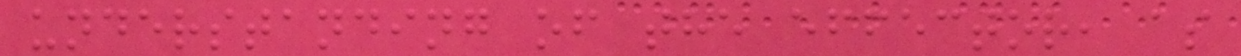understanding of the effector, as
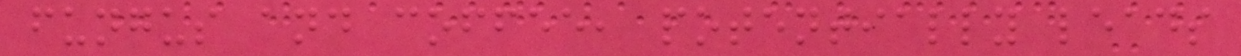fungus and coffee, potentially leads
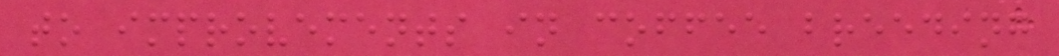to improvements in coffee breeding
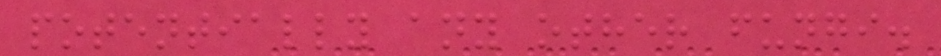potentially any other fungi.
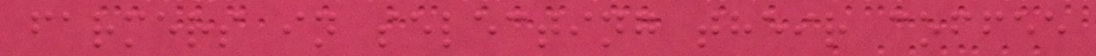farmers in selecting their coffee
